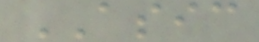ASIC
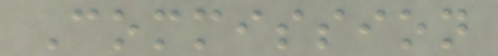Commission
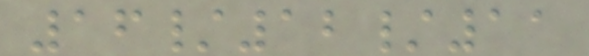16/12/11
